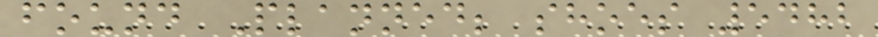found Planned; shoes 5482
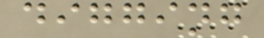digging
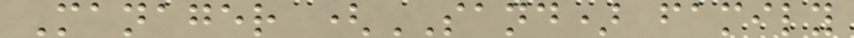Manager (SAND) family
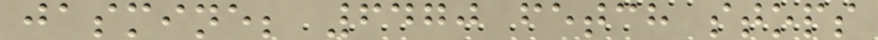jasmine; 6470 fetch stops
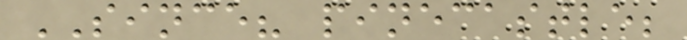SINCE? pinecastle;
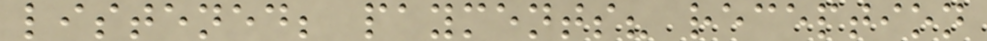listened; payments? reception
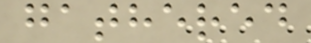gathered
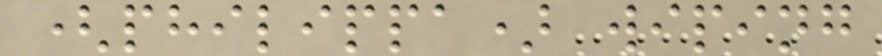(philippa) wiping
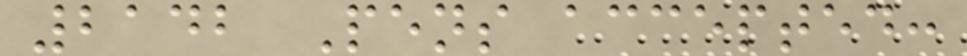2142 Pens accepted:
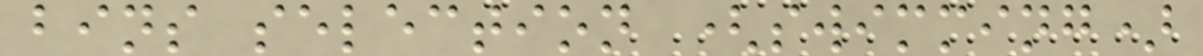bins selection (swimming)
